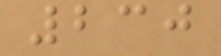230
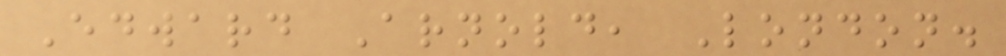Edward Arnold, London.
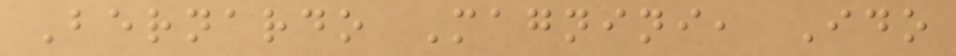Bernardo Magnini, Ido
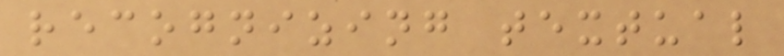recognizing textual
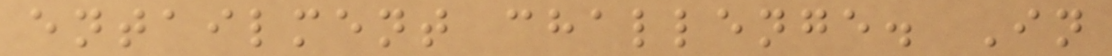entailment challenge. In
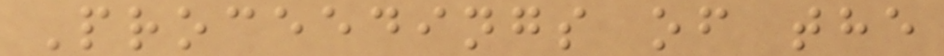Proceedings of the
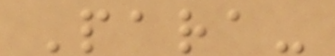Para-
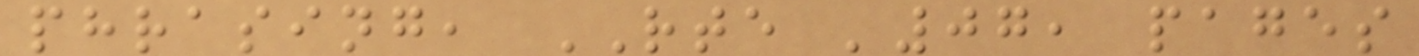phrasing, RTE '07, pages
